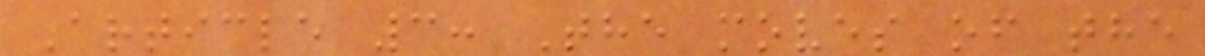Article 3: The moves of the
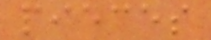pieces
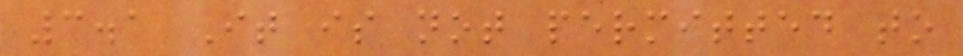3.1 It is not permitted to
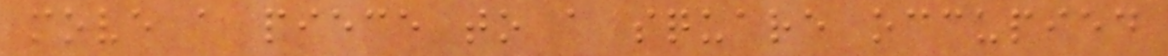move a piece to a square occupied
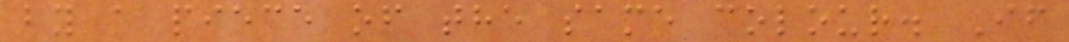by a piece of the same colour. If
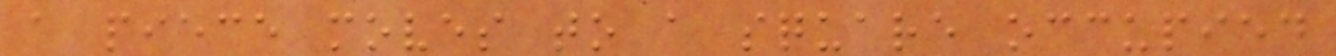a piece moves to a square occupied
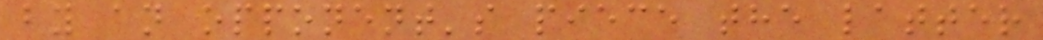by an opponent's piece the latter
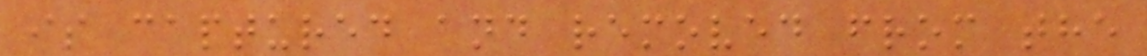is captured and removed from the
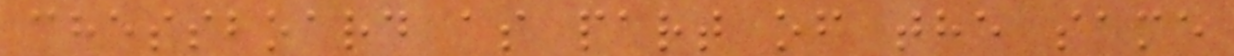chessboard as part of the same
